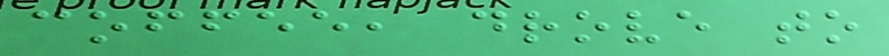coffee, drove to
